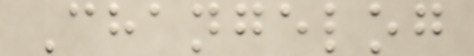Changelog
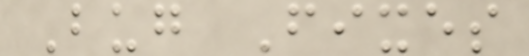Bug Fixes
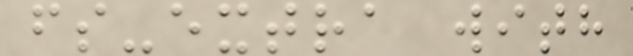fs-extra with
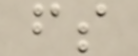fs
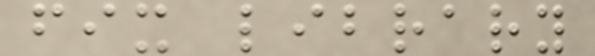fix library
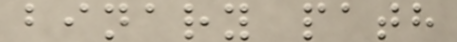binary path
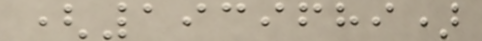(1939689)
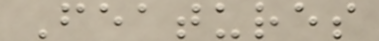Features
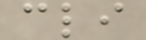cli
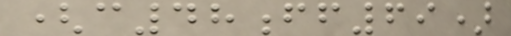(c48ff69)
